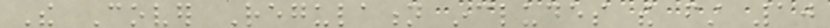The Cover Regulation includes the first 10
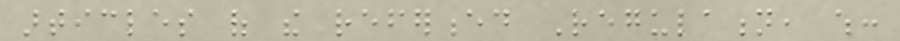articles of the referenced Regulation, which:
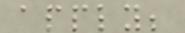apply;
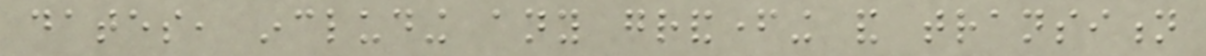dates, including any grandfathering and transition
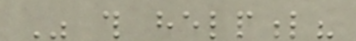Was this helpful?
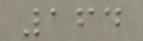164
